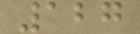127
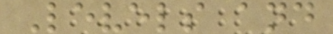Levels and
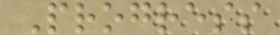Progress
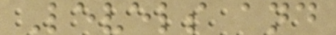Levels and
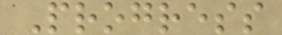Progress
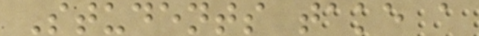Students take a
